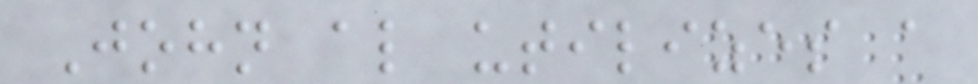John also utilizes a
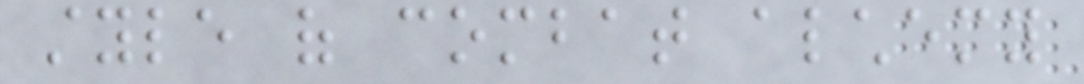style of combat alchemy
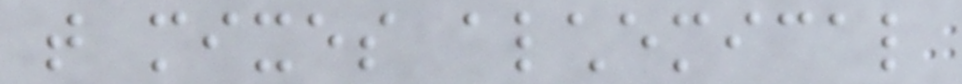that mixes alchemical
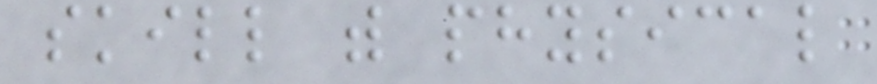skill with physical
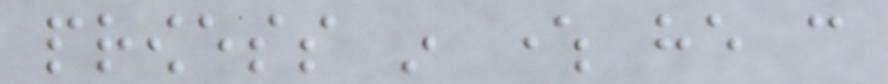prowess in where he can
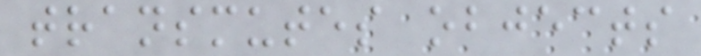transmutes objects
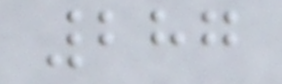287
